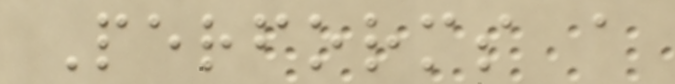Performs a
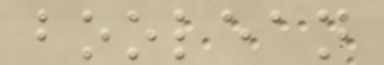boolean
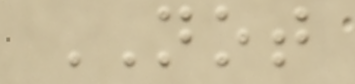NOT
